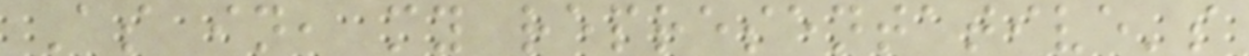As in, my representative's
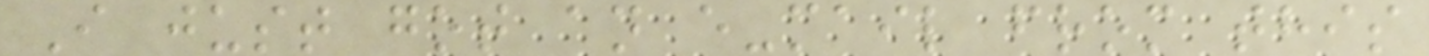I just got an e-mail from this
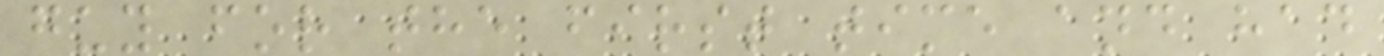guy for the first time and had
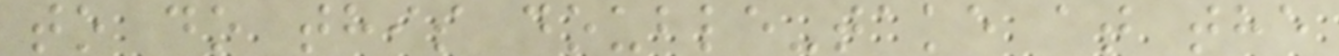to do this double-take at the
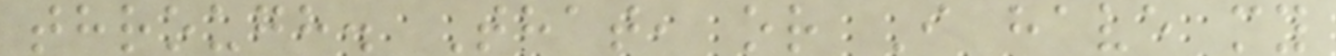through. That, or I have my
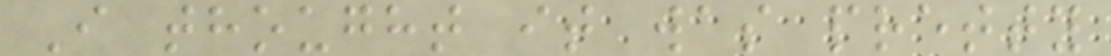I thought it was pretty
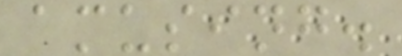amusing.
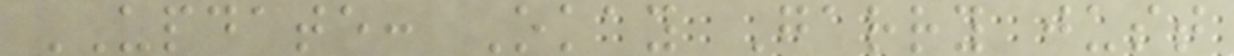UPDATE: Okay Garry just
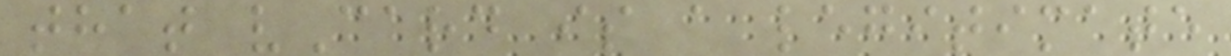that vCard is a legitimate
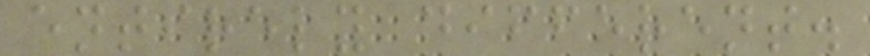entirely different.
